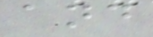and
